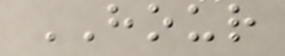HOUR
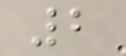2
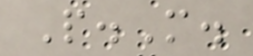P.M.
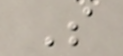S
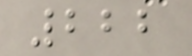222
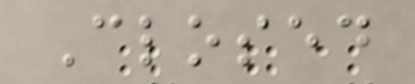Closed
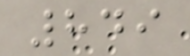849
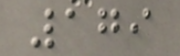179
